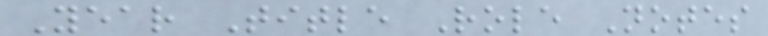Year Title Role Notes
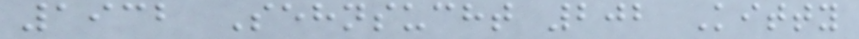1932 Sehnsucht 202 Kitty
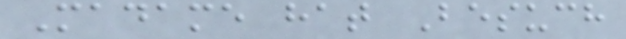Madame hat Besuch
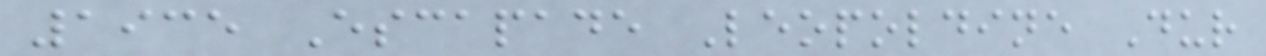1935 Escapade Leopoldine Dur
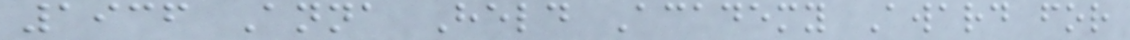1936 Anna Held Academy Award for
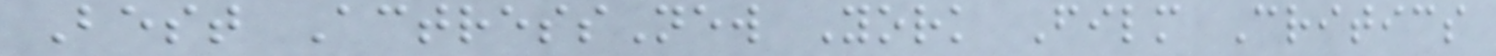Best ActressNew York Film Critics
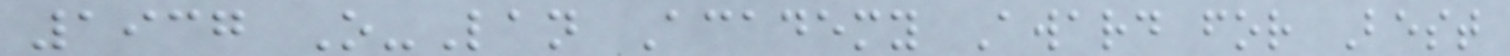1937 O-Lan Academy Award for Best
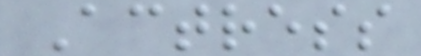Actress
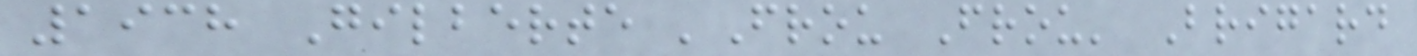1938 Gilberte 'Frou Frou' Brigard
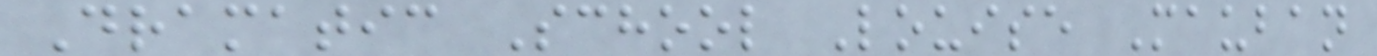Dramatic School Louise Mauban
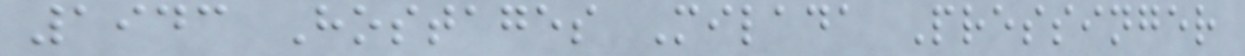1943 Hostages Milada Pressinger
